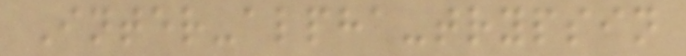Inter-alpha-trypsin
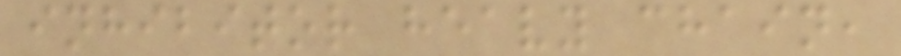inhibitor heavy chain,
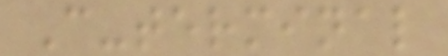C-terminal
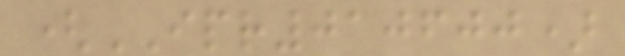(IPR010600)
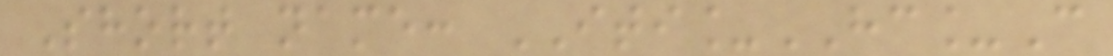Short name: ITI_HC_C
